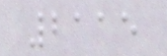2115
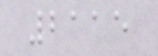2115
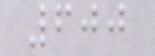600
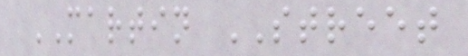MARTIN STREET
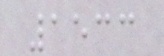1533
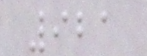921
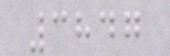3847
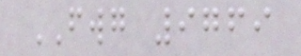FWG 9769
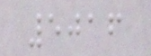5016
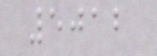5012
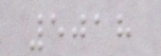5018
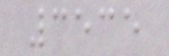3535
